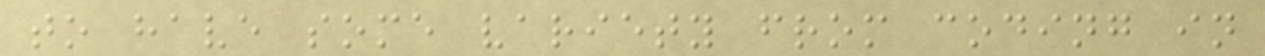to have some variety from coding in
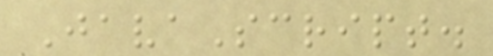JavaScript.
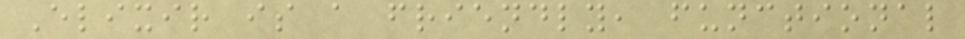Elixir is a friendly, functional
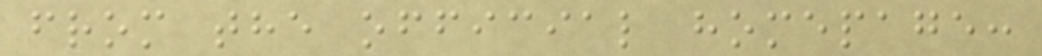from the official homepage:
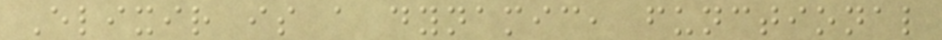Elixir is a dynamic, functional
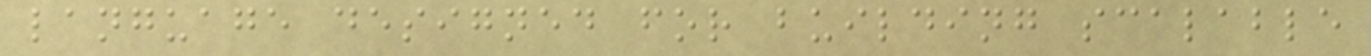language designed for building scalable
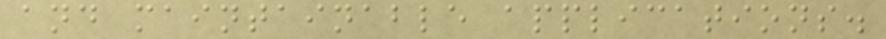and maintainable applications.
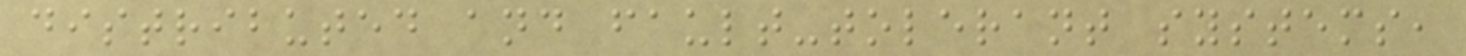distributed and fault-tolerant systems,
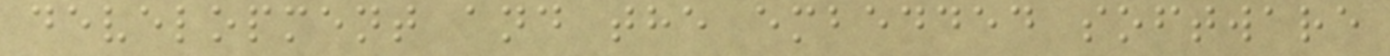development and the embedded software
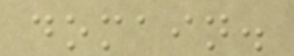domain.
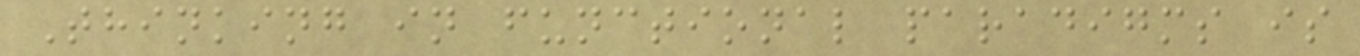Thinking in functional paradigms is
